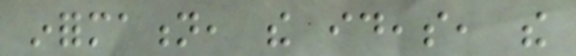information, the ideas, the
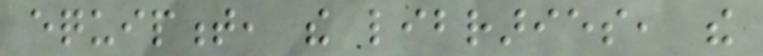equipment, the libraries, the
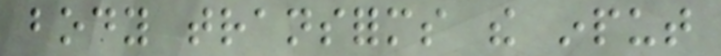body transforms the input
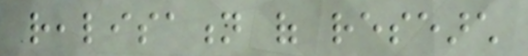realisation of research
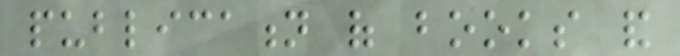publication of books and
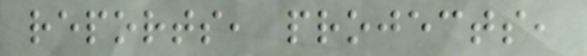reports, projects,
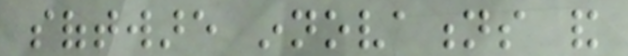software innovations and
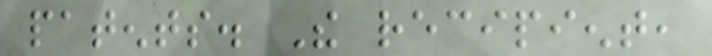patents. The recipient,
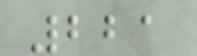221
